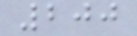200
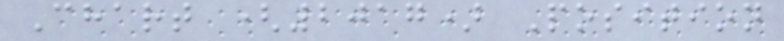Chart (2017) Position
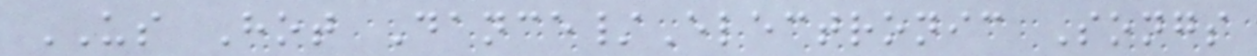US Hot Dance/Electronic Songs
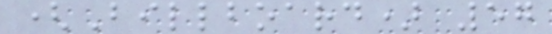(Billboard) 57
